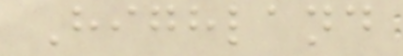Highland
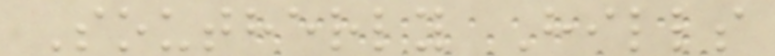Southerly Hills
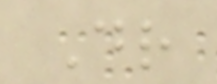Dr
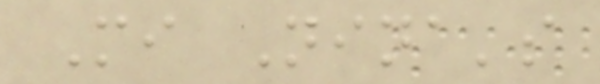Mi Nina's
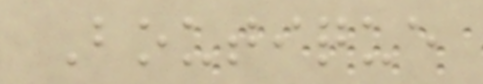Boutique
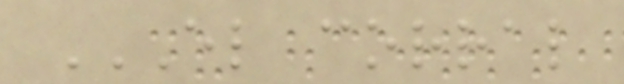EL CORRAL
